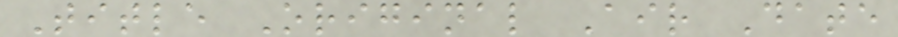Title Original Air Date
